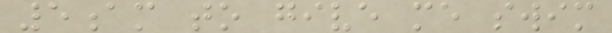5am to give me swim
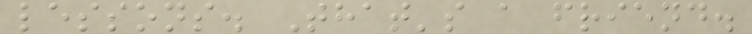lessons. That's a friend.
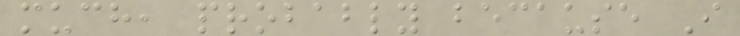much, probably because I
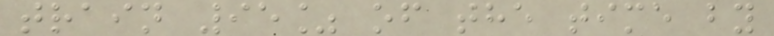train 95% of the time by
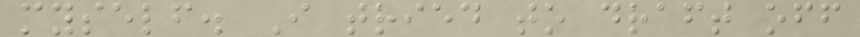myself. I tried to draft off
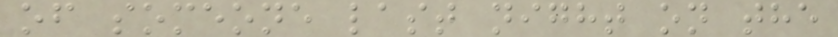of someone last night on the
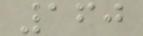160
